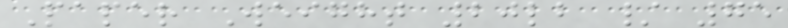Paper Weight 20lb / 75
